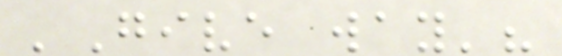'Give way'?
